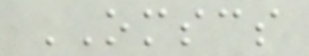OMSCS
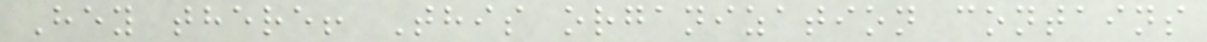Hey there! This organization contains
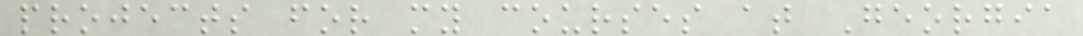projects for my courses at Georgia
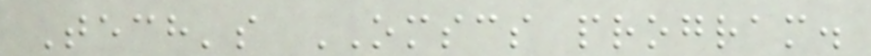Tech's OMSCS program.
